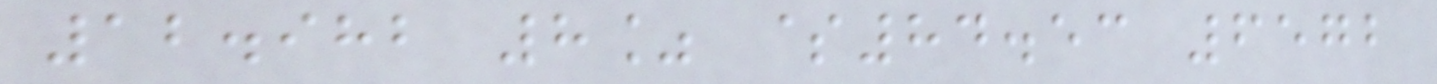12.982 8% $84.53 6572
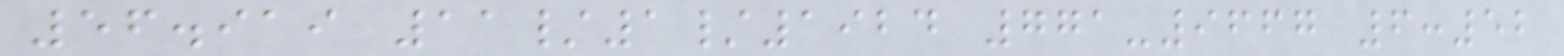56.919 11/1/1924 771-9667 6:52
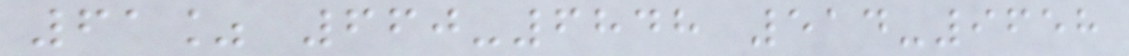61% 660-6848 514-9658
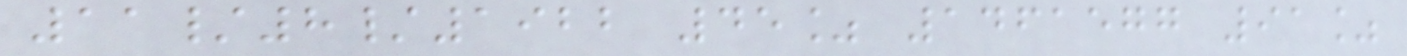11/8/1922 45% 1461577 91%
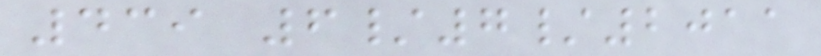439 6/7/2011
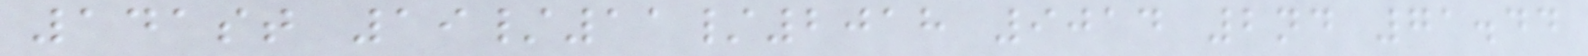141st 19/11/2018 9014 2nd 71.44
